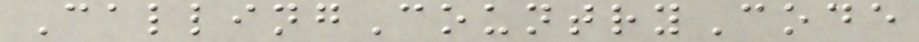CallingCountryCode
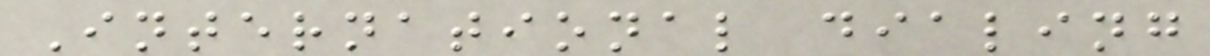International dialing
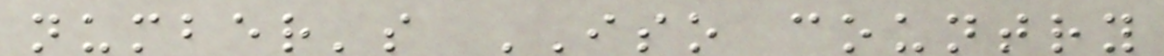number's ISO country
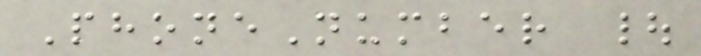PhoneNumber |
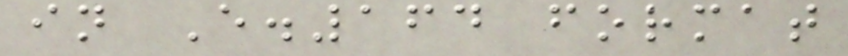in E.164 format
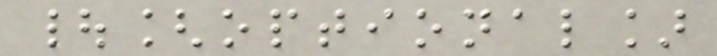|[optional]
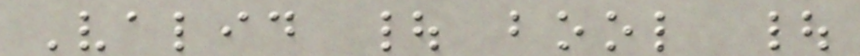Valid | bool |
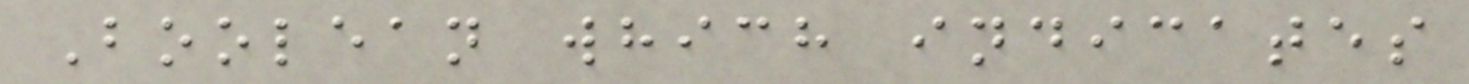Boolean which indicates
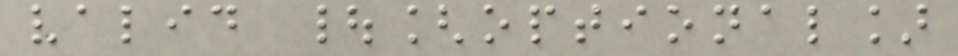valid |[optional]
